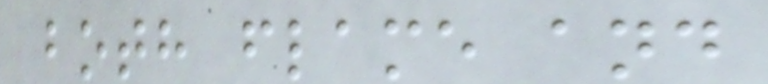both flame and
